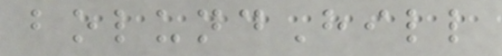bolundHill
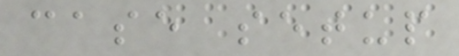case setup
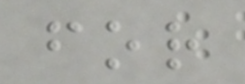for
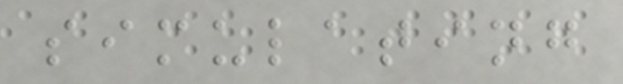simulating
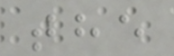the
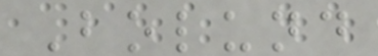Bolund
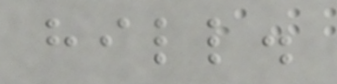hill.
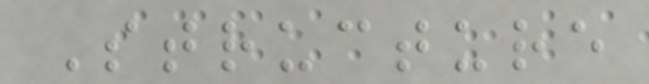Structure
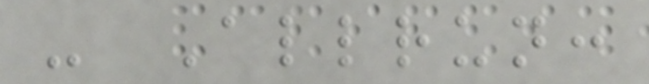- Allrun:
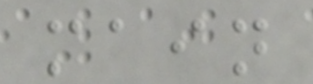main
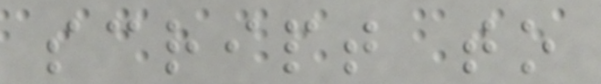script to
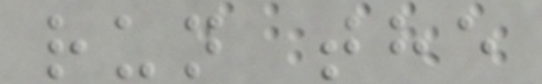run the
